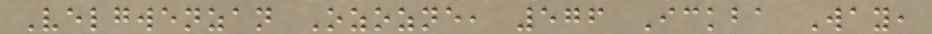Velgwenzan Ozozne, 576 Ickba Way,
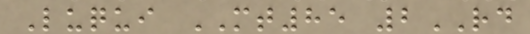Luqui MT85 2RD
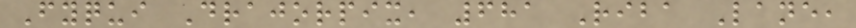Fyqui Drajorpix, 681 Riba Lane,
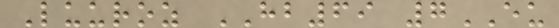Luuroz HB69 7EU
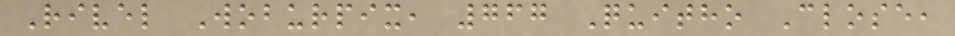Rivel Woburpix, 767 Quitho Close,
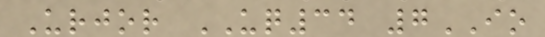Urjor UQ34 7IO
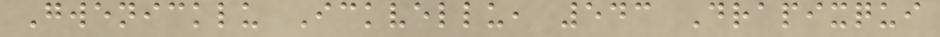Gwenicklu Ickvellu, 543 Drapixqui
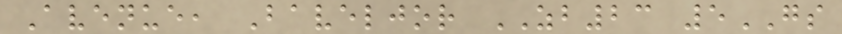Avenue, Baveljor ZB23 5GS
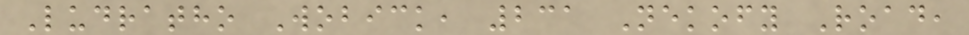Ludratho Wobick, 231 Nekofy Road,
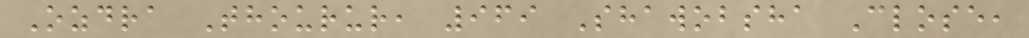Ozdra Thourur, 969 Shawobsha Close,
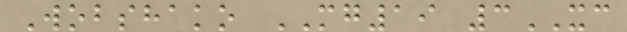Wobshako MG19 3XC
